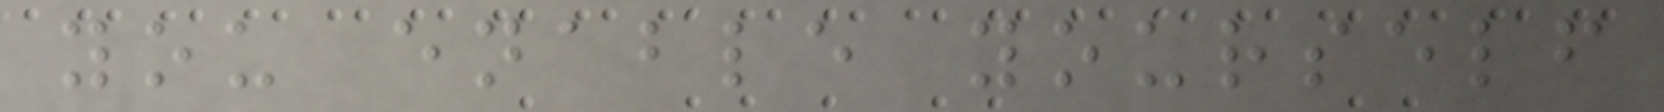you enable yourself
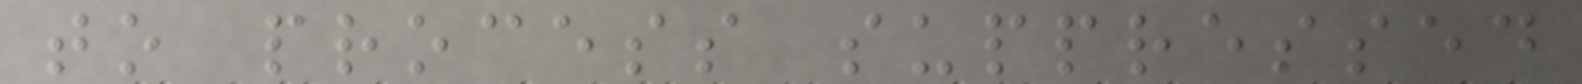to process suppressed
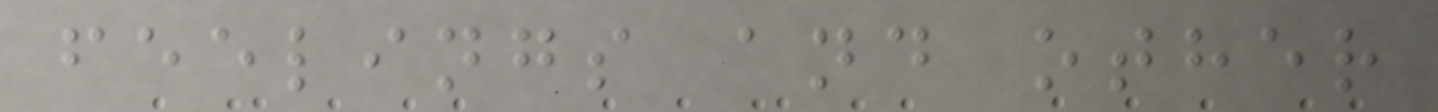feelings and other
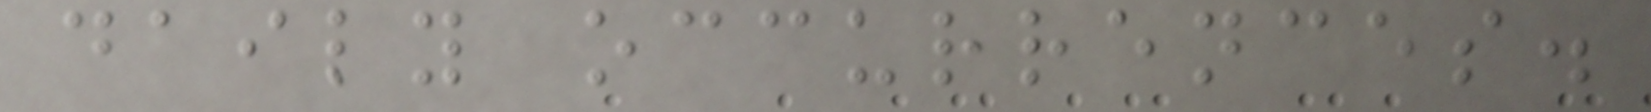daily occurrences.
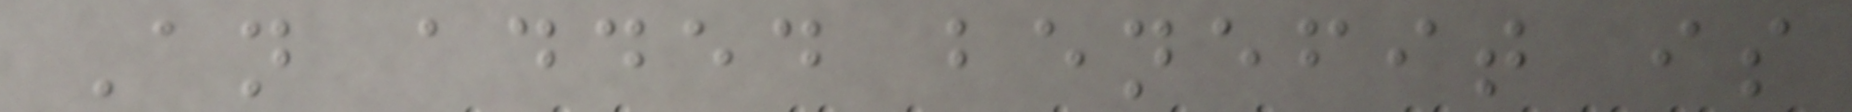An added benefit is
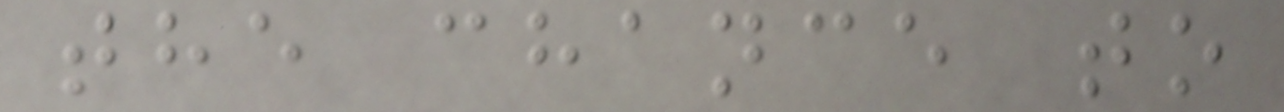the chance to
